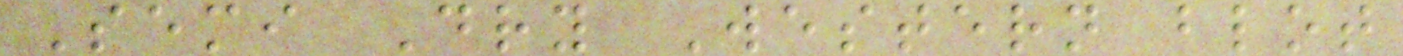Semi Dry Western blot
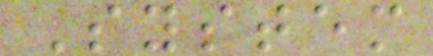System
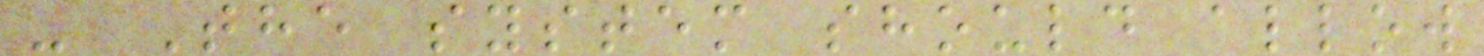- The system should allow
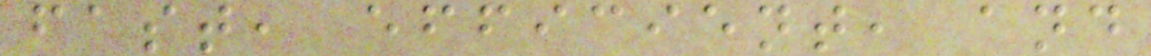fast, efficient, and
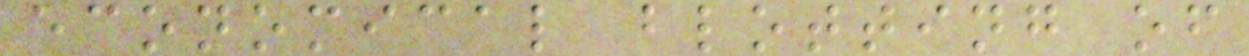economical blotting of
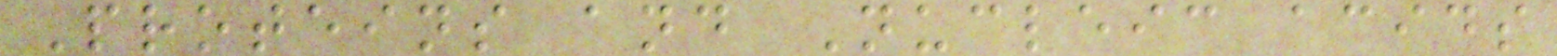Proteins and Nucleic acids
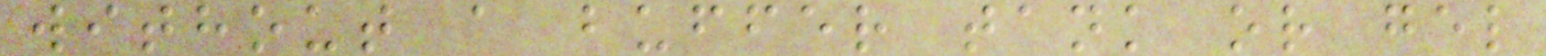without a buffer tank or gel
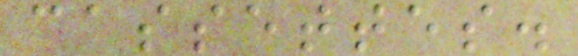cassettes.
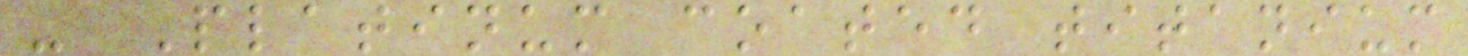- Platinum coated titanium
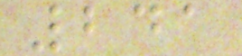241
